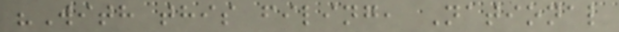"With this filing, National
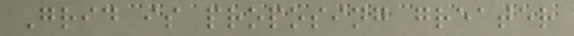Grid is proposing greater
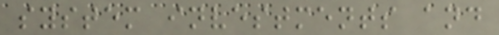system investments and
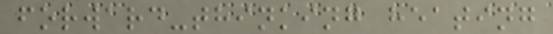forward-thinking heating
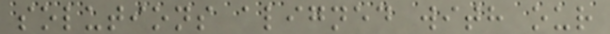solutions aligned with our
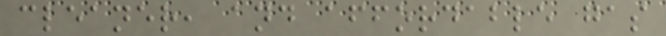cleaner, and affordable gas
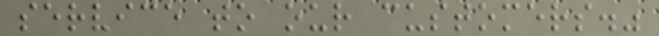service to our customers."
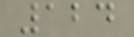124
